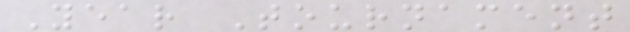Year Tournament
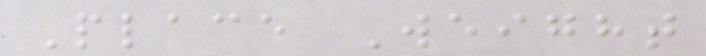Place Weight
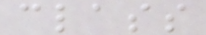class
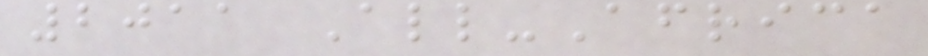2011 All-Africa
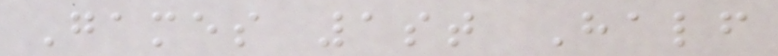Games 1st Half
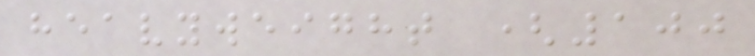heavyweight (100
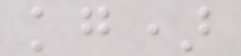kg)
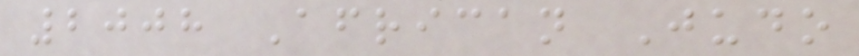2008 African Judo
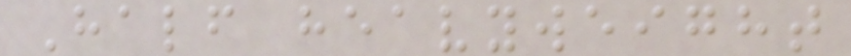Half heavyweight
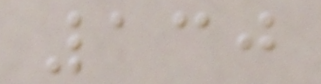130
